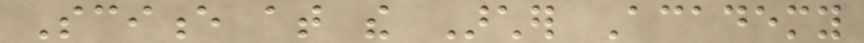Science at the Archer Academy
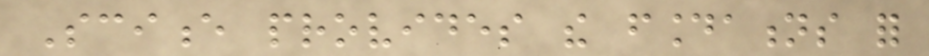Science provides the foundations for
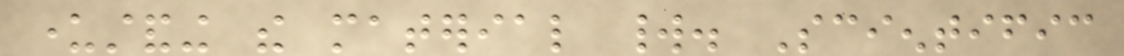understanding the material world. Scientific
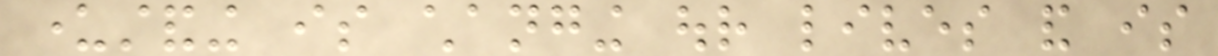understanding is changing our lives and is
